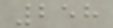258
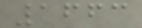1663
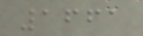1661
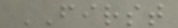FIRST
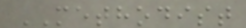METHODIST
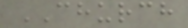CHURCH
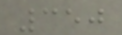350
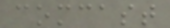comcast
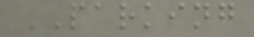PARKING
